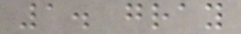1. gray
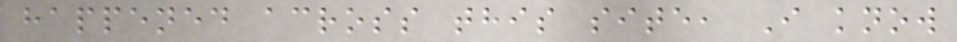happened across this site, I know
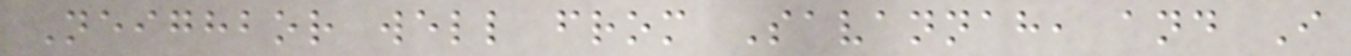Neighbor well from Savannah, and I
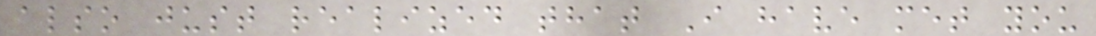also just realized that I have met you
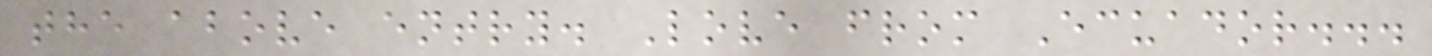the above entry. Love from Ecuador...
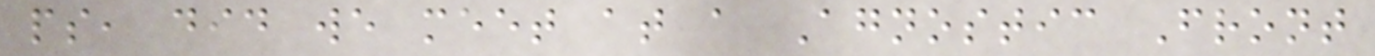ps, did we meet at a Agnostic Front
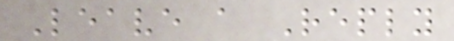Leave a Reply
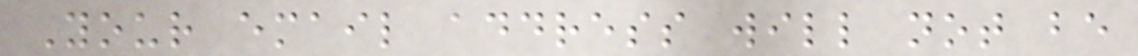Your email address will not be
